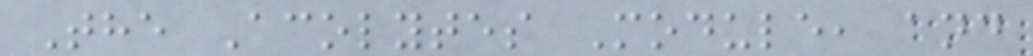The Acolytes Module, and
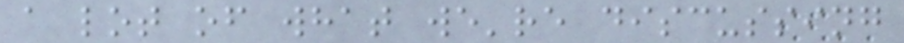a lot of what we're discussing
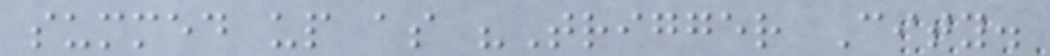summed up as "Trigger City.
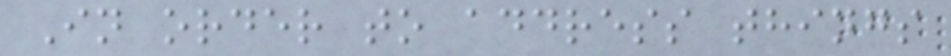In order to address things
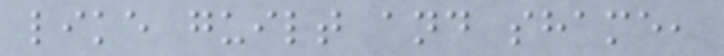like guilt and shame,
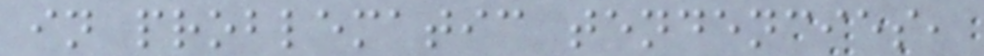in problematic tendencies,
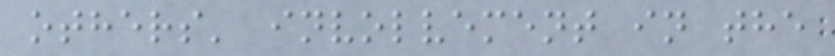others' involvement in the
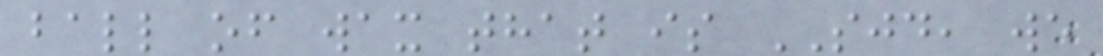ball of wax that is SJD, we
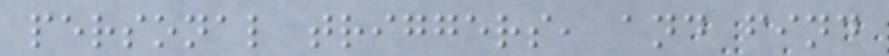personal triggers, and find
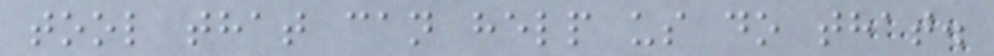tool that can help us do that.
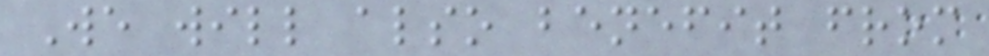We will also benefit from
